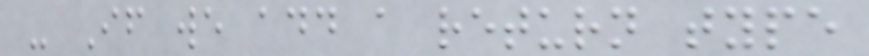- If we add a return type
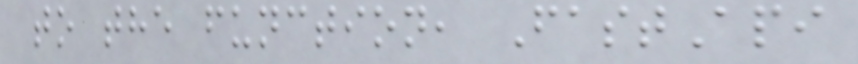to the function, FastApi
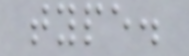type.
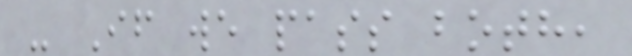- If we pass both,
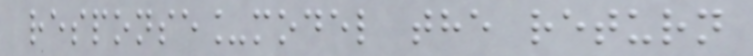response_model the return
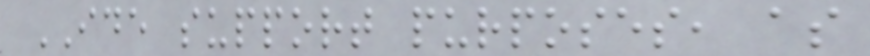IDE support purposes, as
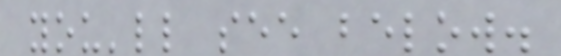you'll see below.
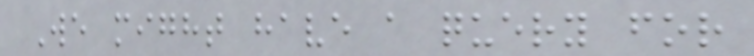We might have a query for
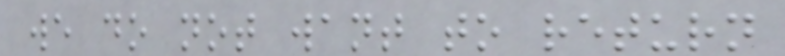we do not want to return
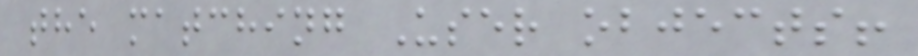the matching User objects!
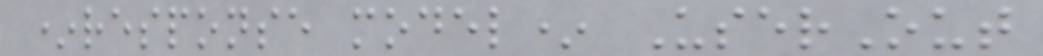*response model* UserOut
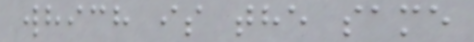which is the same
